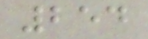254
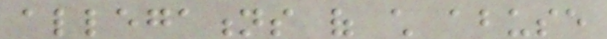allegations of child abuse
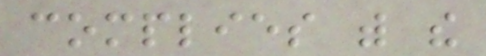complies with the
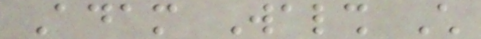Adam Walsh Child
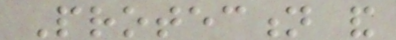Protection and
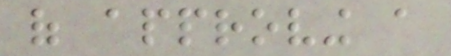of approving a
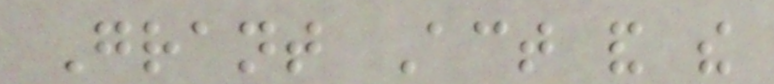Grant Act and the
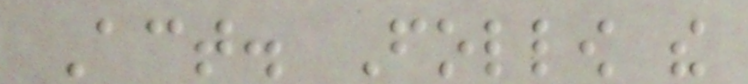Act. Follow the
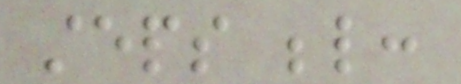steps below:
